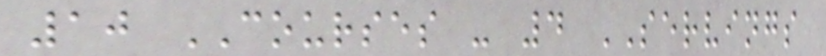10 COURSES - 4 SERVINGS
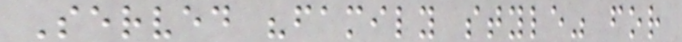Served "family style" for
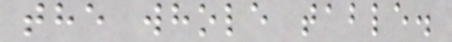the whole table.
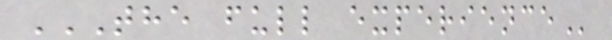THE FULL EXPERIENCE
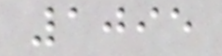1095
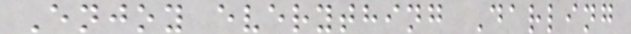Enjoy everything Darling
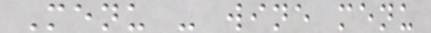Menu - wine menu
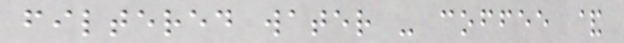filtered water - coffee &
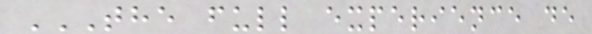THE FULL EXPERIENCE DE
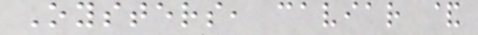Oysters, caviar &
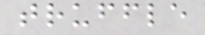truffle
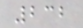232
